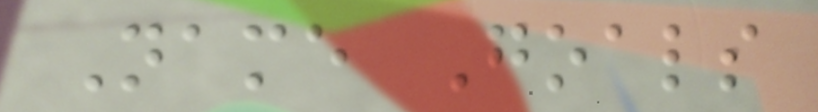Name Goals
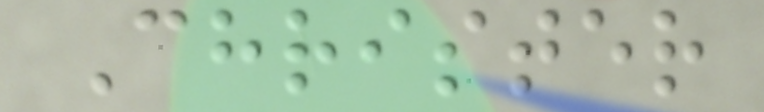Christer
